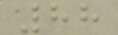88
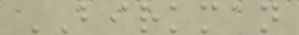BIRKMAN
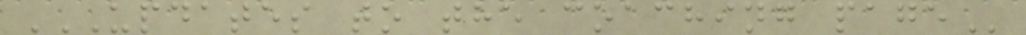UPDATES TO THE COACHING PAGE
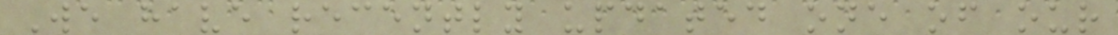We have recently updated one of our
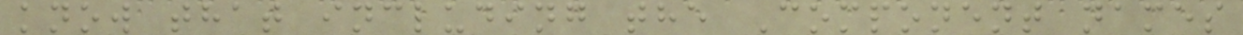know that including the Component names
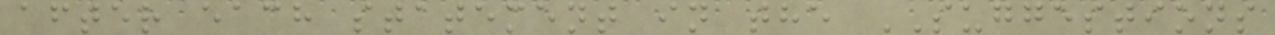after each statement in the SUGGESTIONS
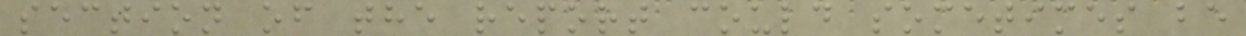section of the report could sometimes be
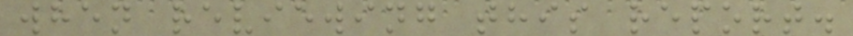when reviewing this report.
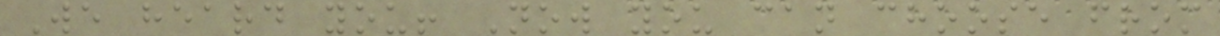We heard you! Now you can choose from
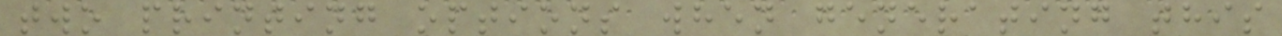two printing options when generating this
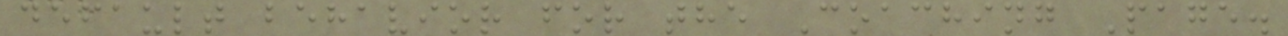default behavior for the Coaching Page.
